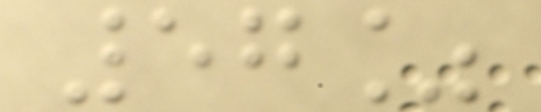57%
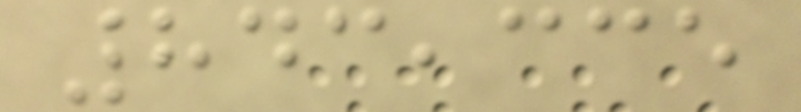843,335
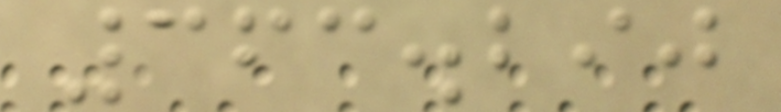363.290
